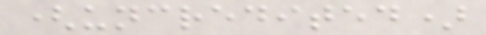(uncredited)
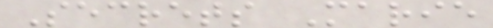Secrets Marie
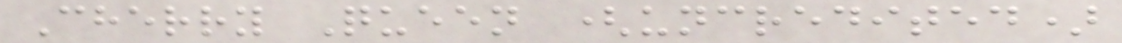Cherry Queen (uncredited)
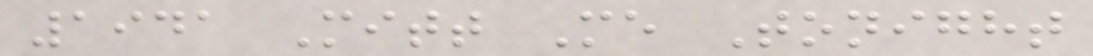1941 Mitt Me Tonight
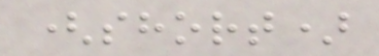(short)
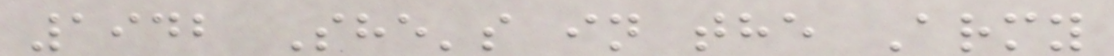1942 She's in the Army
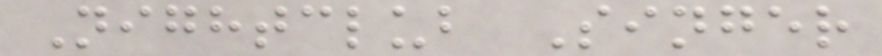Nightclub Singer
